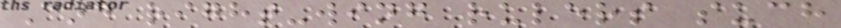And right-wing rulers such
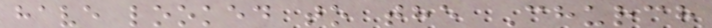have looked to the Church
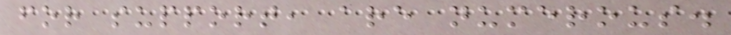for support, are numerous.
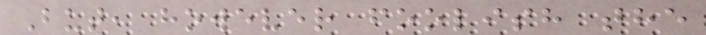But, however foolish the
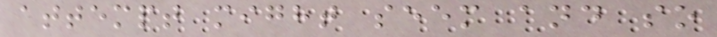attempt might seem and so
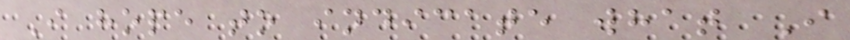I hope to indicate what I
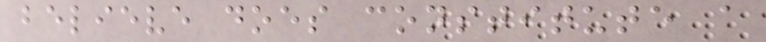believe does constitute a
